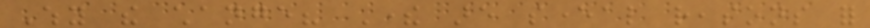Why the change? There are several reasons for
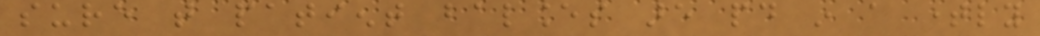sure that patient balances are paid in a timely
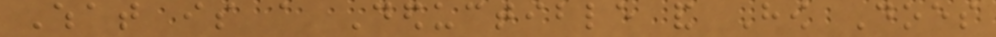What is a Deductible and How Does
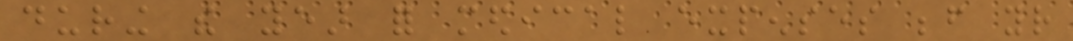during the year for medical expenses before your
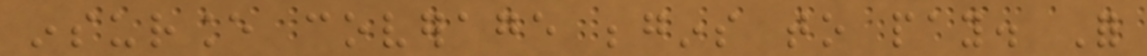insurance coverage begins to pay. For
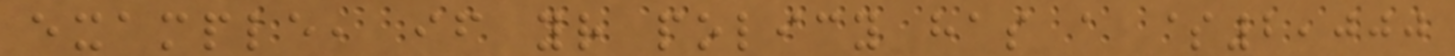example, if your policy has a $2,000
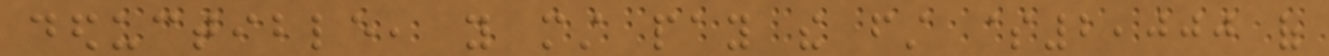deductible, you must pay the first $2,000 of
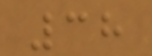38
